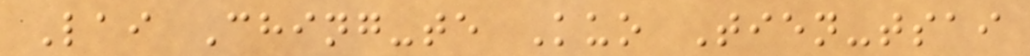Lai Ching-te Kuo Tien-tsai
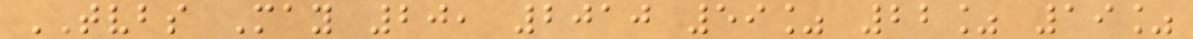TVBS May 20, 2010 59% 22% 19%
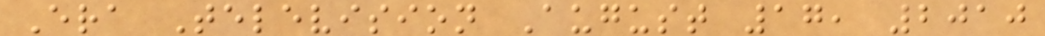Era Television August 17, 2010
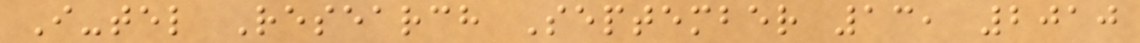I-tel Research September 13, 2010
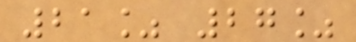21% 27%
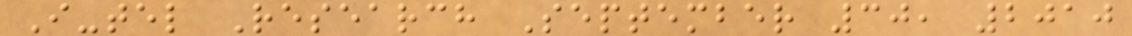I-tel Research September 30, 2010
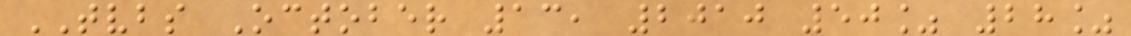TVBS October 13, 2010 50% 28%
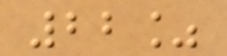22%
